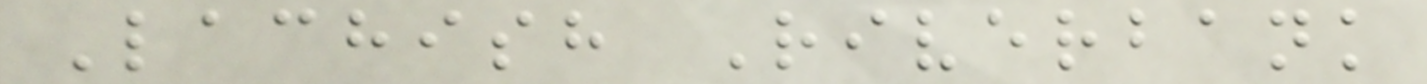Lachish Riverbank
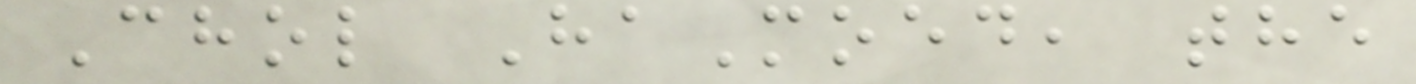Chol HaMoed, the
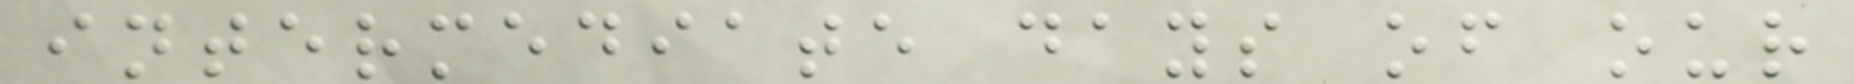intermediate days of our
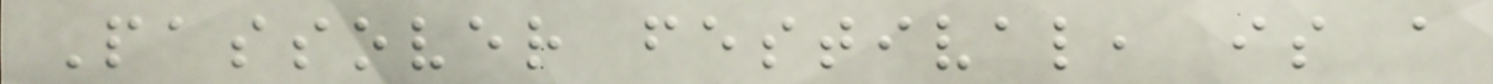Passover festival, is a
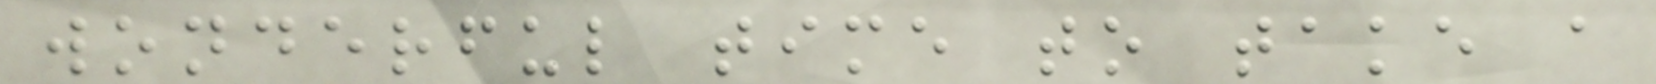wonderful time to take a
